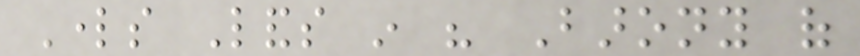Lords Lands in his Barony of
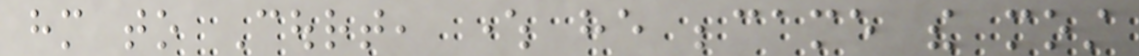him to Court, where he became the most
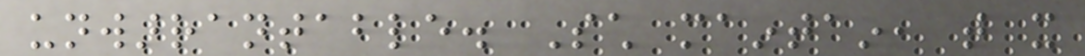unwarrantable. Such maintain, that it
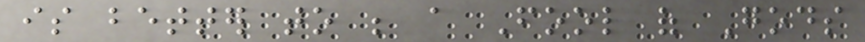is better to be a Fool of Gods
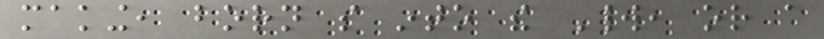making, born so into the World, or a
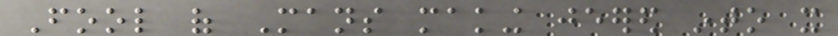Fool of Mans making jeered into it
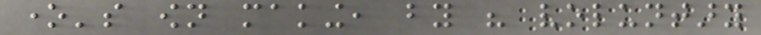one's own making, by his voluntary
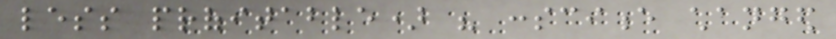less profitable) his conscience changed
